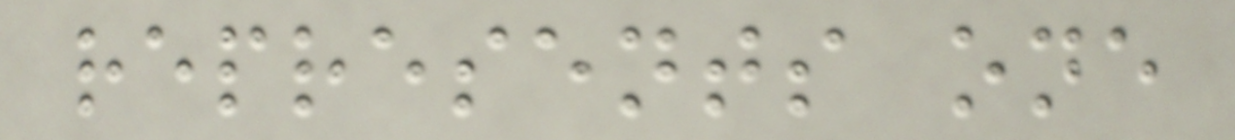represents one
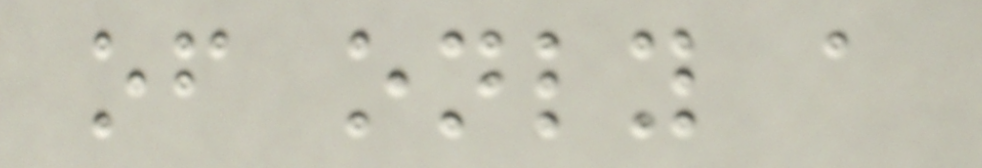of only a
